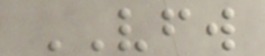VFW
